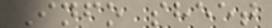Info sheet
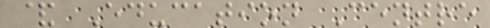& Education Centre
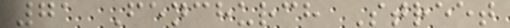71 Fenchurch Street
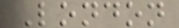London
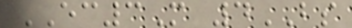EC3M 4BS
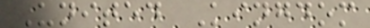United Kingdom
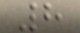8
